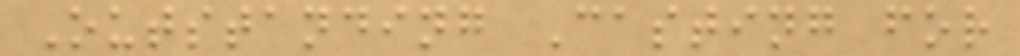Outstanding Casting for
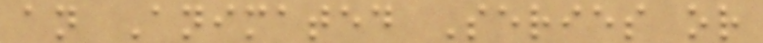an Animated Series or
